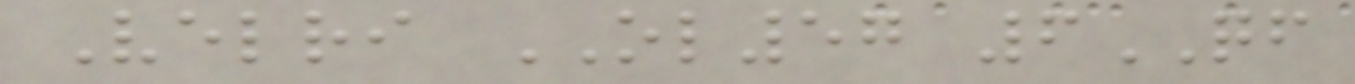Velri OL57 6QF
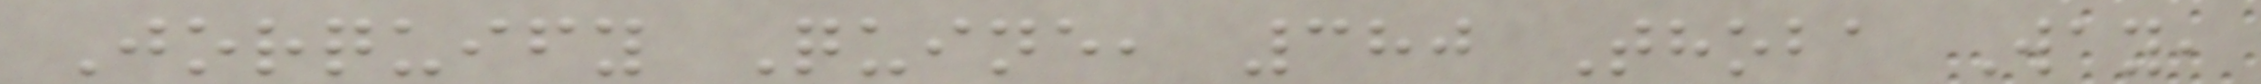Jorquify Quine, 380 Thoba Way,
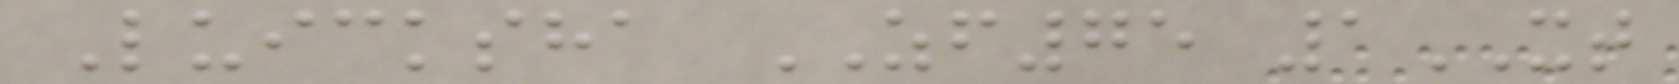Luicksha ZF75 1XT
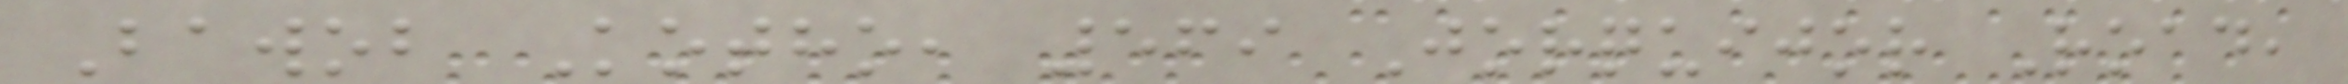Bawob Kotho, 569 Jorquijor Road,
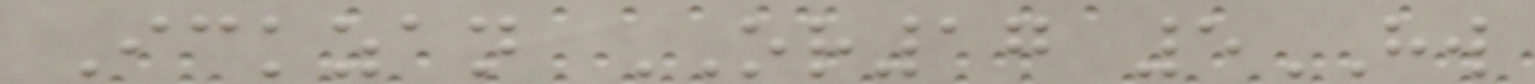Ickzan OR17 5HW
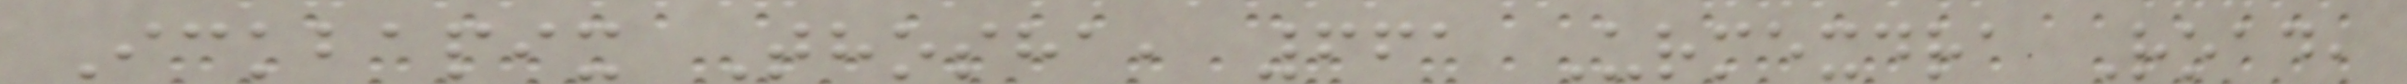Ickbapix Thosha, 661 Urmexdra Road,
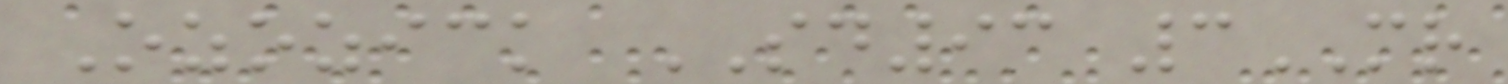Ozozick SD93 3MR
